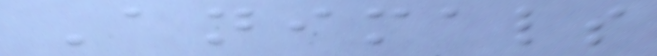Animals
